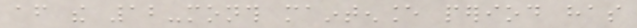after the 12-month maintenance period has
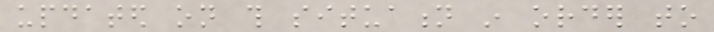updated on this situation in order to
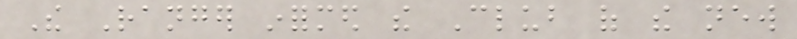The Ranger informed the Club of the new
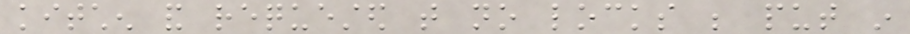kitchen and requested that no locks be put in
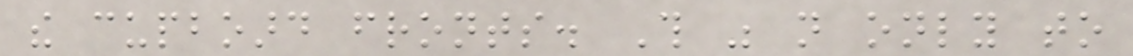the cupboard fronts. This was not only to
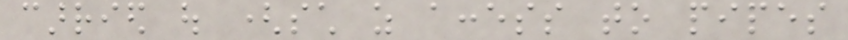carried out (such as access to pipes
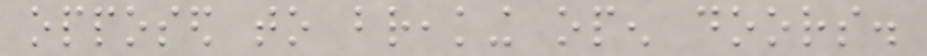opposed to breaking open doors.
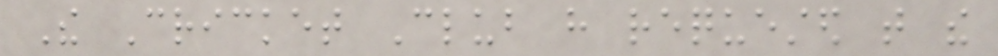The Cricket Club have requested that the
